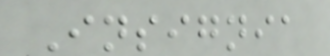Insignia
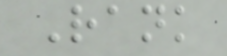Rank
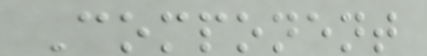Component
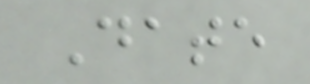Date
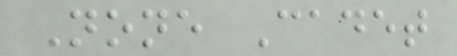None Cadet
